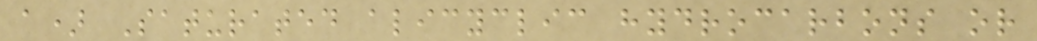a) Saturated alicyclic hydrocarbons or
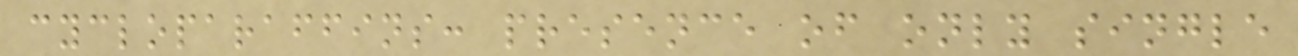cycloparaffins: presence of only single
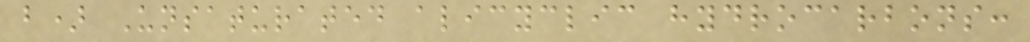b) Unsaturated alicyclic hydrocarbons:
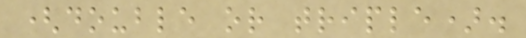(double or triple).
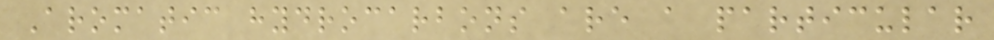Aromatic hydrocarbons are a particular
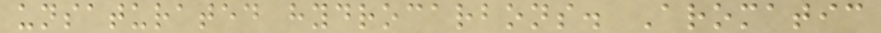unsaturated hydrocarbons. Aromatic
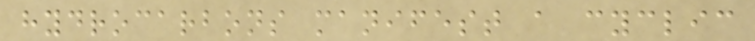hydrocarbons manifest a cyclic
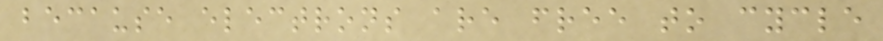because electrons are free to cycle
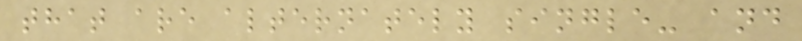that are alternately single- and
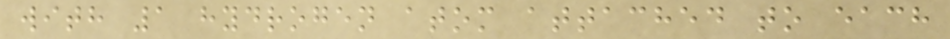with 1 hydrogen atom attached to each
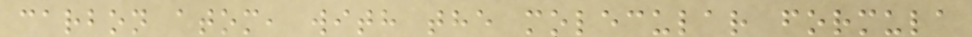carbon atom, with the molecular formula
